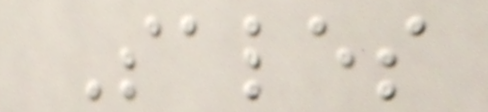Sales
